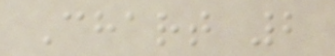Chart 2
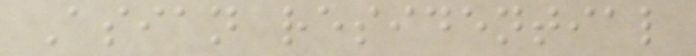Asian residential
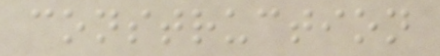construction
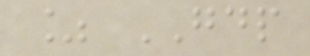% GDP
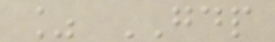% GDP
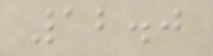12.0
